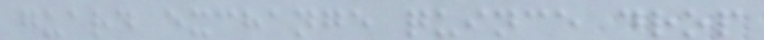guard exchange quince drop
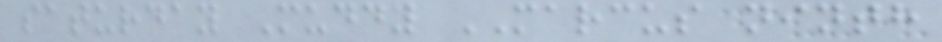saturday Muddy MARCUS ninth
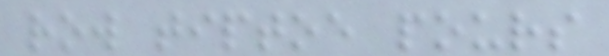row tiptoe pours
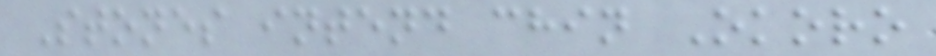Stones intend chin Okoro
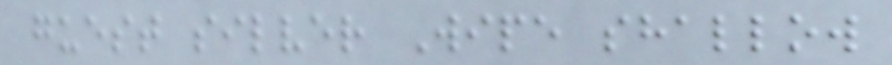guest silver Wipe shallow
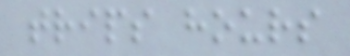trips hours
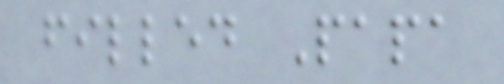filled Papa
